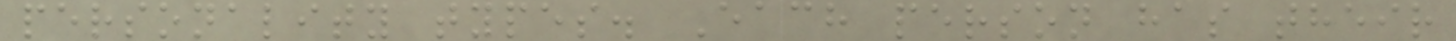personality types. Each person has their
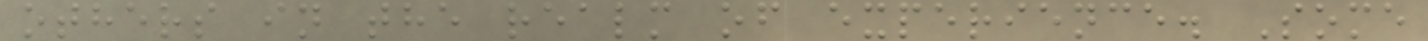others in the realm of experience. Some
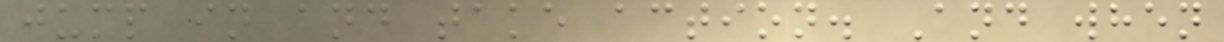jump in and take action. And when
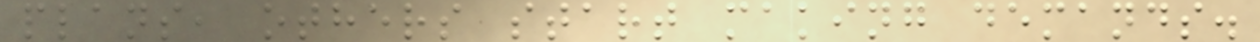plans, others start making demands.
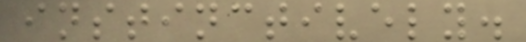instinctively.
